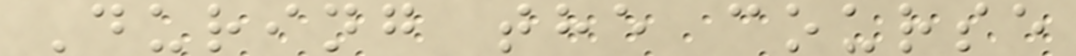During the course
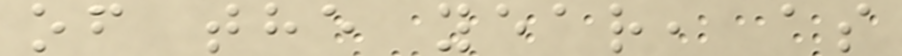of the year, as
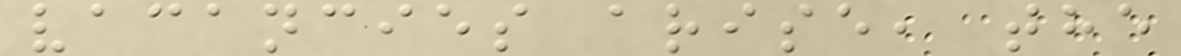vacancies arise, the
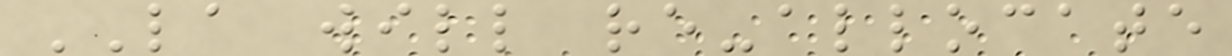LA will re-allocate
